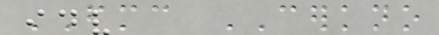FMC CERKNO
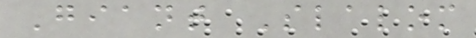Giant Slalom
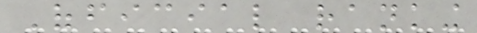Official ranking
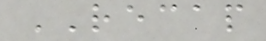RECAP
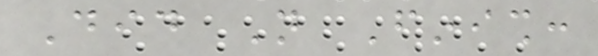Did Not Finish:
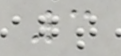3
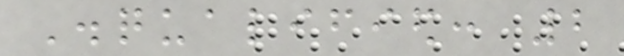Disqualified: 2
